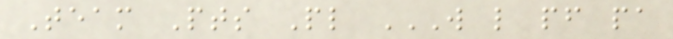Team Pts Pl W L PF PA
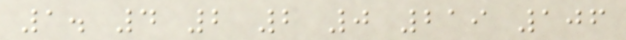1. 4 2 2 0 219 106
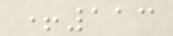+113
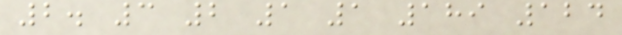2. 3 2 1 1 189 124
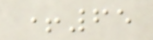+65
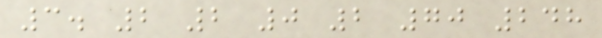3. 2 2 0 2 70 248
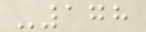-178
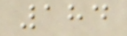184
